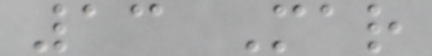13 Mar
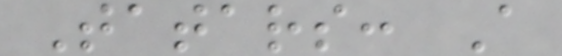Tatars: A
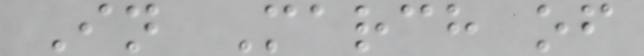In March of
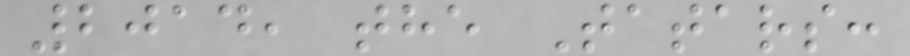2014, the Tatars:
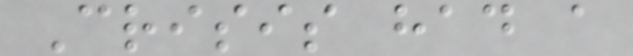Crisis had a
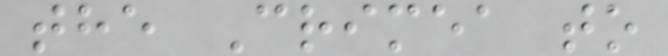the Crimea to
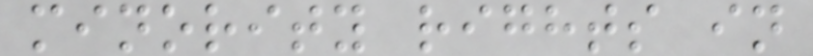minority rights in
